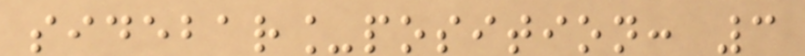sidebar_position: 3
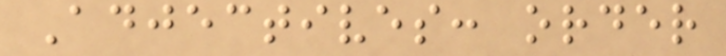Adjectives: order
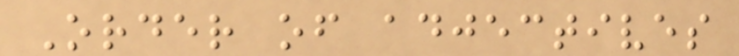Order of adjectives
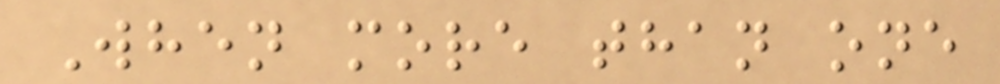When more than one
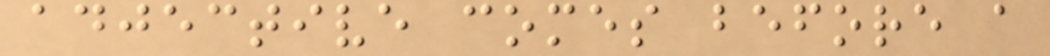adjective comes before a
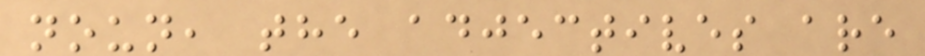noun, the adjectives are
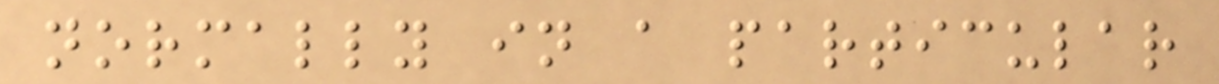normally in a particular
